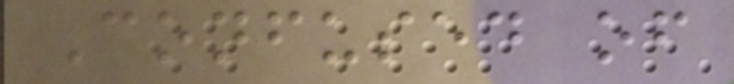Confused of
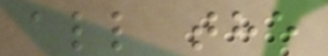all the
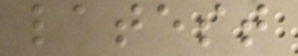latest
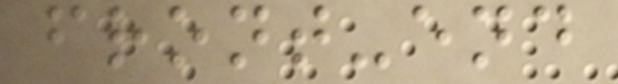front-end
